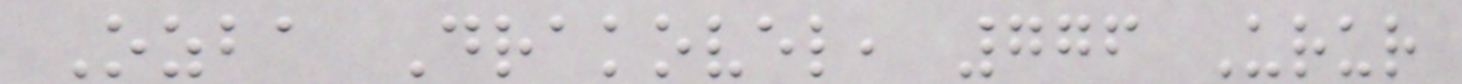Ozba Drakovel, 776 Urur
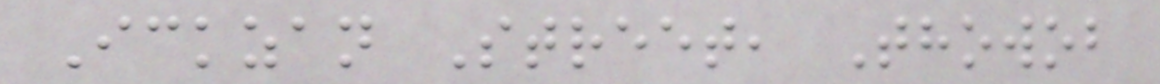Ickzan Street, Thowob
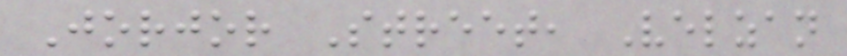Jorjor Street, Velzan
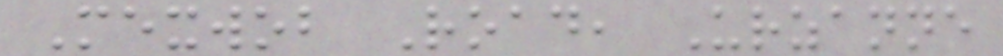Mexwob Road, Urzanne
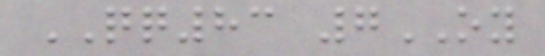QQ83 7OY
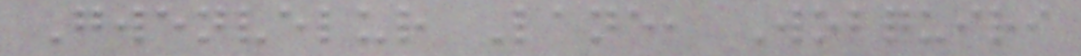Gwenvelur Lane, Wobquiri
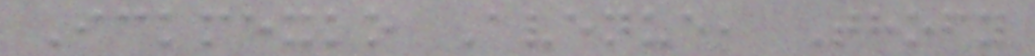Ickmexko Avenue, Thofy
